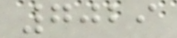7029
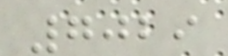7029
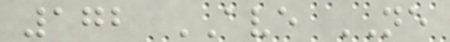172 AVE NE
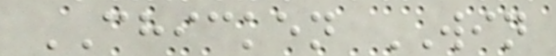CHICKEN WIN
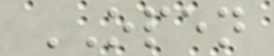OPEN
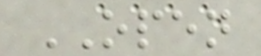OPEN
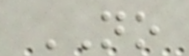NO
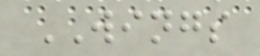WINGS
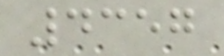4357
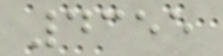4355
